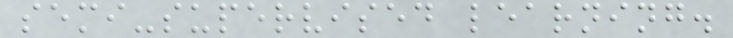semi-supervised learning.
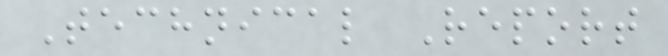Technical Report
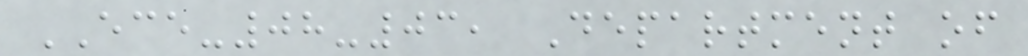ECE-08-03, Department of
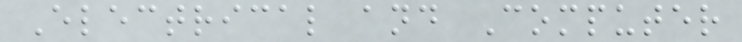Electrical and Computer
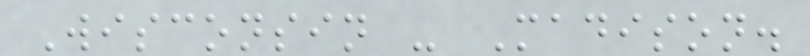Wisconsin - Madison.
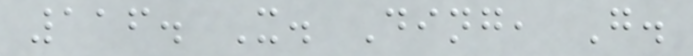116. X. Ding, G.
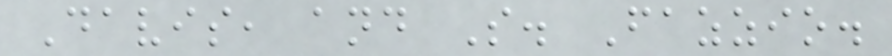Davis, and S. Fazzio.
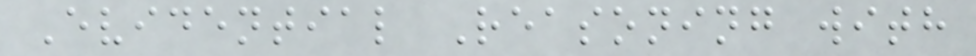Evidential Reasoning with
